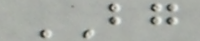BG
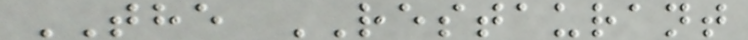THE RESTAURANT
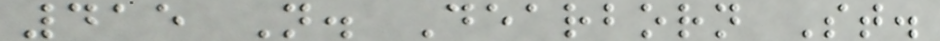415 N. Dearborn St.
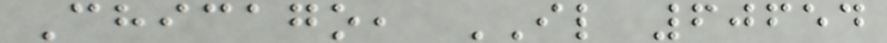Chicago, IL 60654
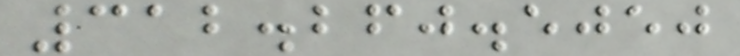312.260.5050
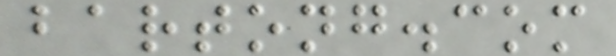bartong.com
